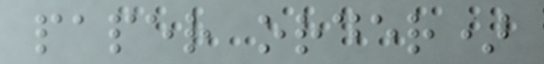paper order)
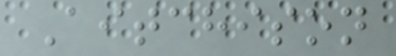Aitchison
